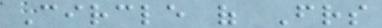Circle of Friends
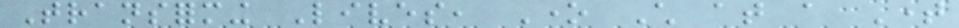Transforming Lives, One Child at a Time
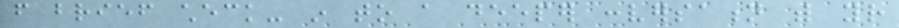from brief check- in to a deeper conversation with your
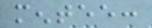mentee:
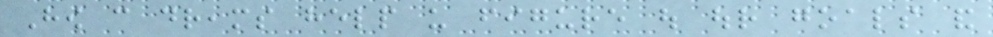How can dreams help us figure out our goals and
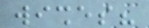wishes?
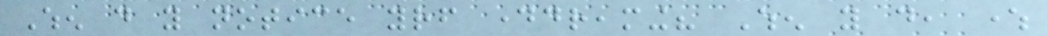When do you notice yourself daydreaming? When you do, where
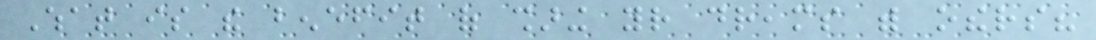What is the benefit of sharing your dreams with others?
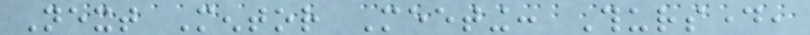Next Mentor Meeting: Thursday,
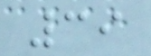39
